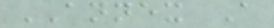ANNEX A
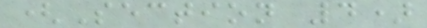(Section 4)
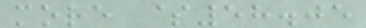more $58.05
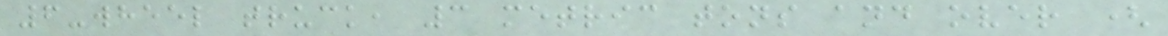6-wheel truck, 3 metric tons and over (
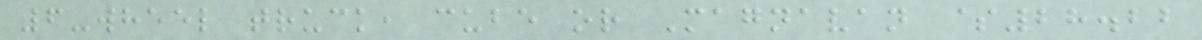6-wheel truck, cube or Magnavan $28.22
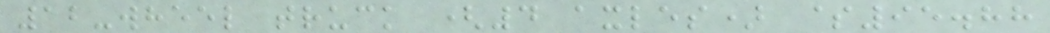12-wheel truck (4 axles) $95.88
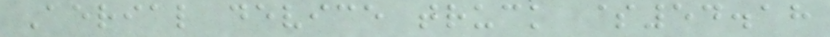Aerial device truck $54.18
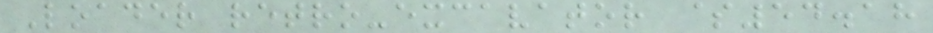Loader retro-excavator $54.18
